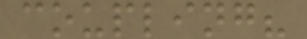coupling?
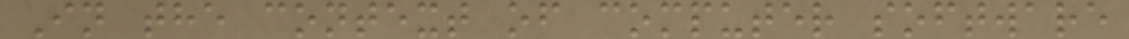In the context of computer software
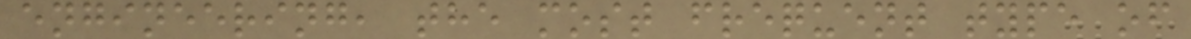engineering, the most frequent type of
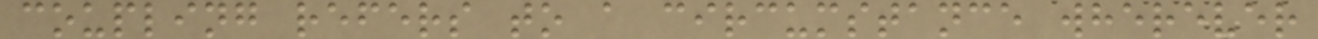coupling refers to a circumstance wherever
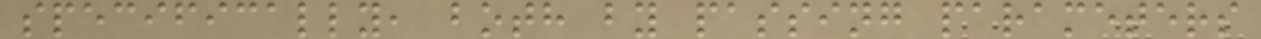specifically, both by passing parameters
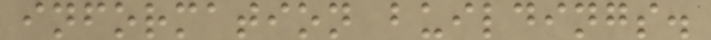information buildings.
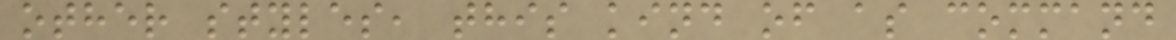other styles, this kind of as command
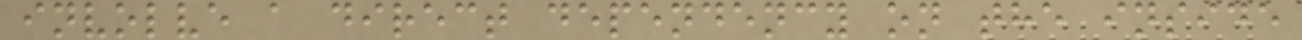involve a direct dependency on the inside
